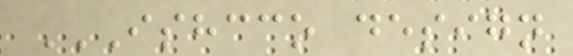ISHCCO DESIGN
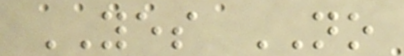YES NO
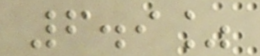6.9%
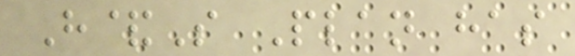H&S Plan has
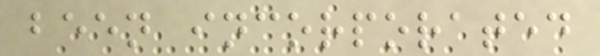been incorporated
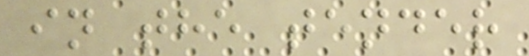in the tender
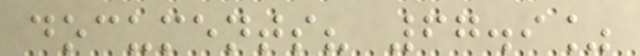documents? 67.9%
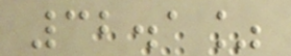32.1%
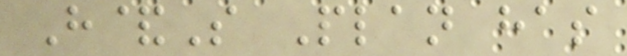H&S Plan has
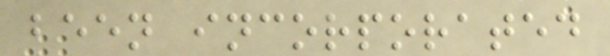been incorporated
